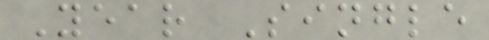Year Single
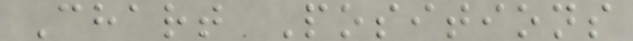Chart Positions
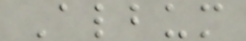Album
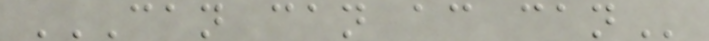CAN CAN AC CAN
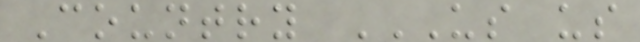Country US US
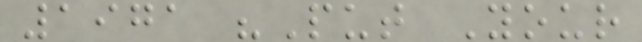1971 "Put Your
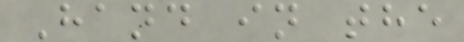Hand in the
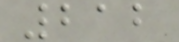212
